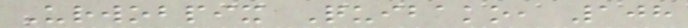Urwobpix Quibako, 108
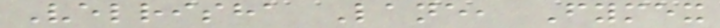Velrisha Lane, Fymex
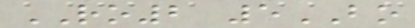RO2 5BO
